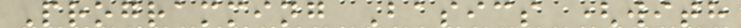Programming Basics (with
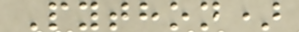Python)
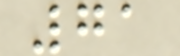71
